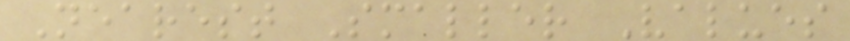Nearest Smaller Values
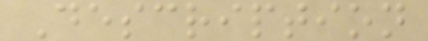Description
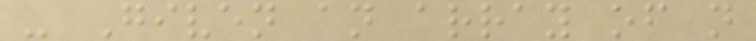- Given an array of n
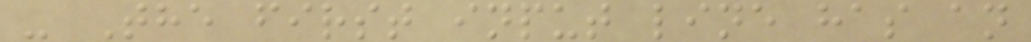- The first input line has an
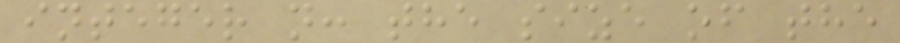integer n: the size of the
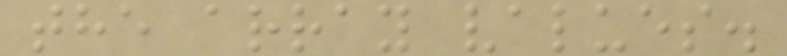the array values.
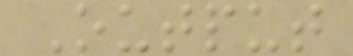Output
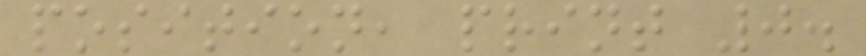position, print 0.
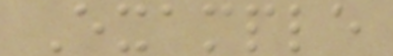Example
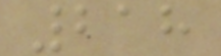218
